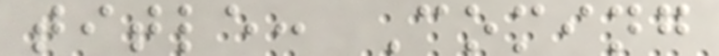title: Coming
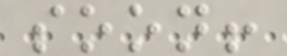soon!
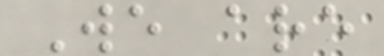We are
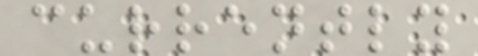currently
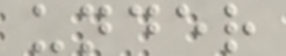under
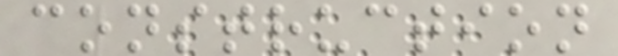construction
